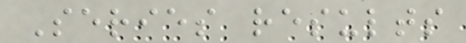Series results
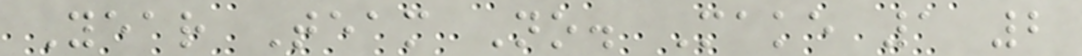Year Team No. Make 1 2
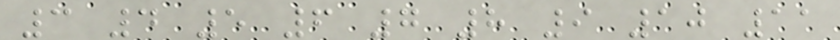3 4 5 6 7 8 9 10 11
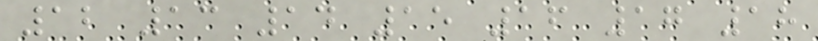12 13 14 15 16 17 18
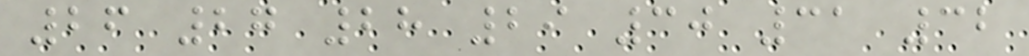26 27 28 29 30 31 32
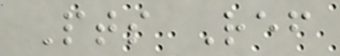Pts Ref
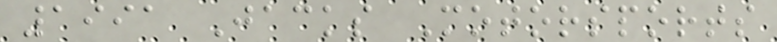1991 Jacks Motorsports
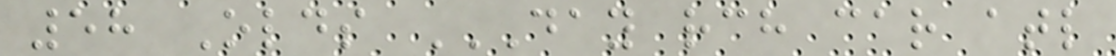58 Olds DAY RCH CAR ATL
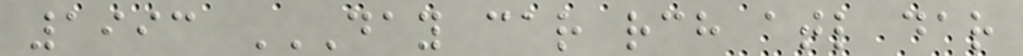1993 DAY CAR RCH ATL DAR
